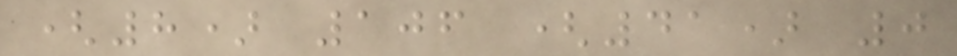(8) 106 (41) 0
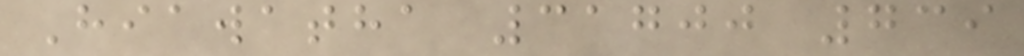Hiawatha 31700 739
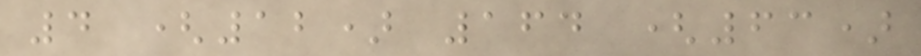4 (12) 164 (63)
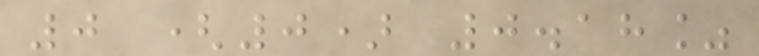0 (0) 0.18%
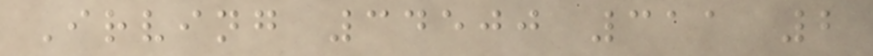Irving 34500 311 2
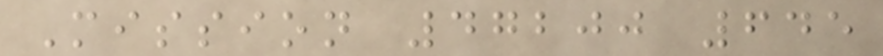Mission 47200 645
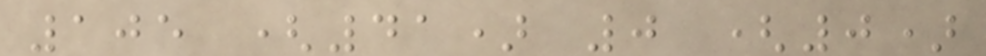105 (41) 0 (0)
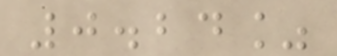0.24%
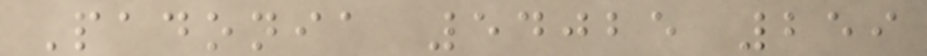Padonia 54025 259
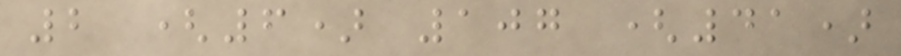2 (6) 107 (41)
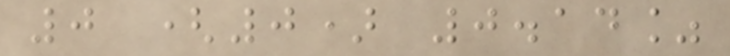0 (0) 0.14%
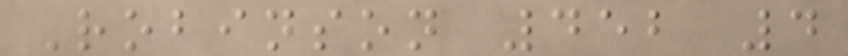Robinson 452 4
